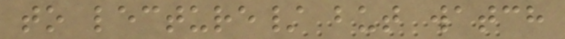to lecture/ but watch
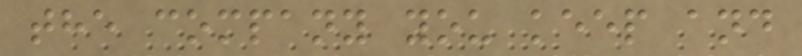the company you keep and
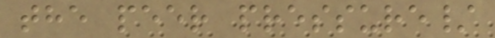the peer pressure/
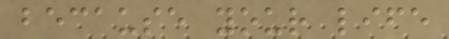because your life
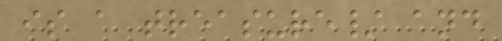is a treasure/ and
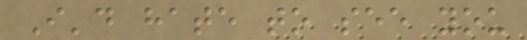I'd hate to see you
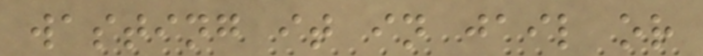wasting it in jail or
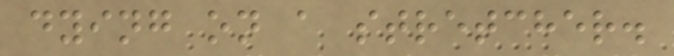dying on a stretcher.
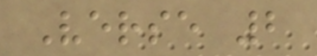Verse 2
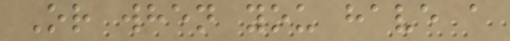Or when you have a
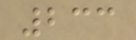233
